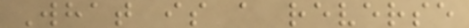What is a reverse
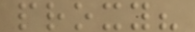proxy?
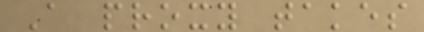A proxy takes
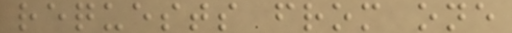requests from one
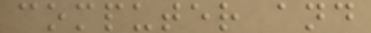computer and
